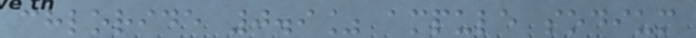chloride 0.9% ampule sodium
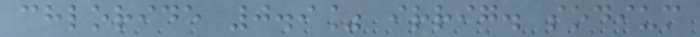chloride 0.9% irrig. sodium
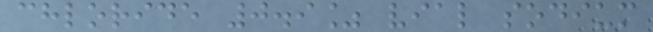chloride 0.9% vial sodium
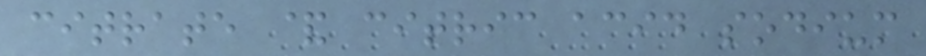citrate & citric acid sodium
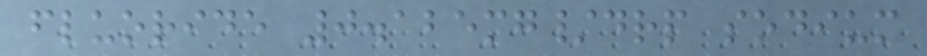fluoride 0.125mg/drp sodium
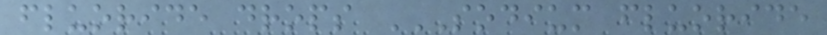fluoride drops SODIUM FLUORIDE
